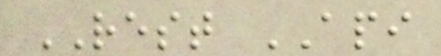REST API
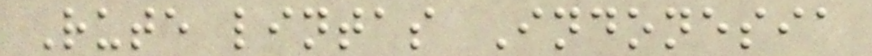Rute lintas Indonesia
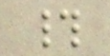#
